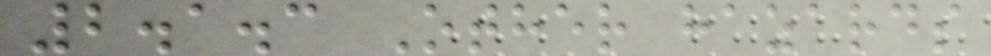2.1.3 Other hazards
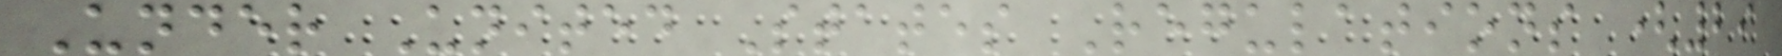Under United States Regulations (29
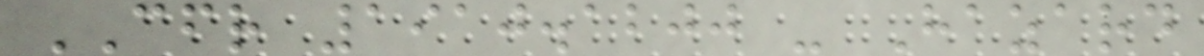CFR 1910.1200 - Hazard
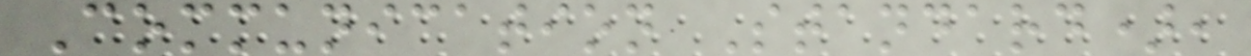Communication Standard),
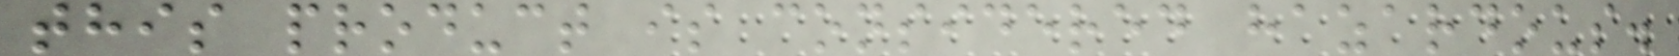this product is considered hazardous.
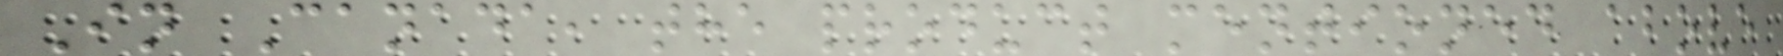In Canada, the product mentioned above
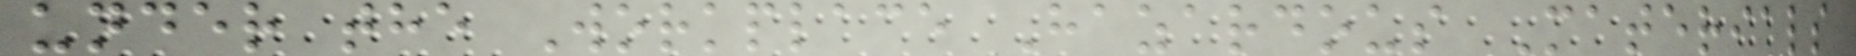under the Workplace Hazardous Materials
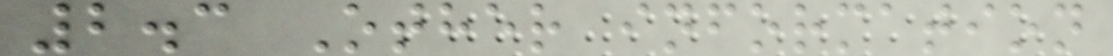2.3 Other information
